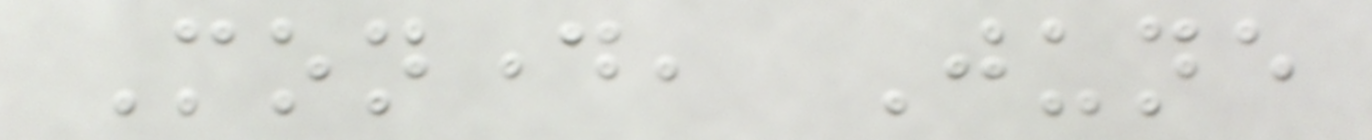Monday, June
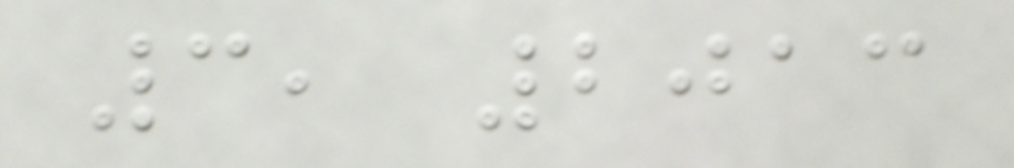3, 2013
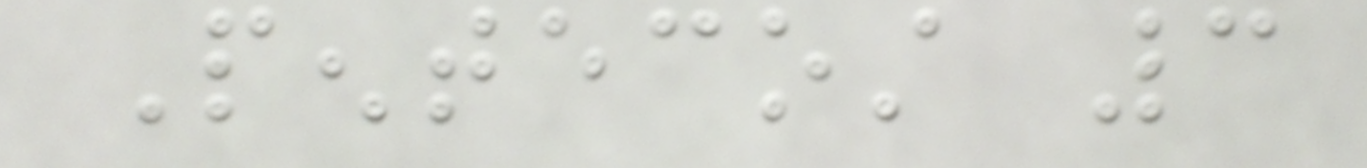Pentecost 3
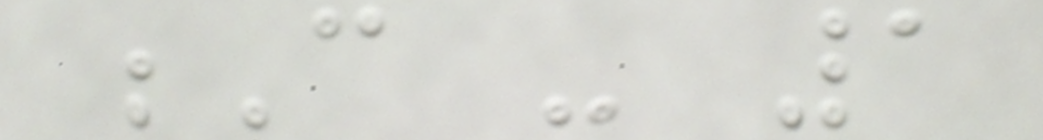C - 1
